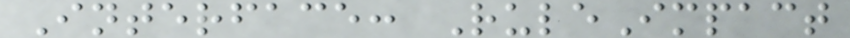Interface: RuleImpact
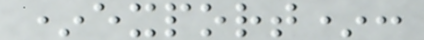*export*:
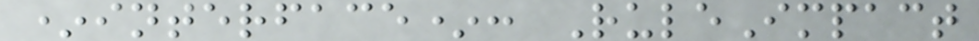*interface*: RuleImpact
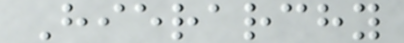Hierarchy
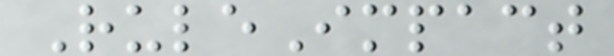RuleImpact
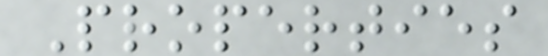Properties
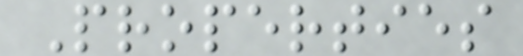Properties
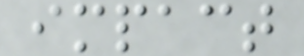impact
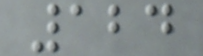124
